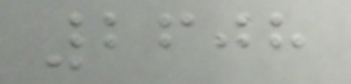2608
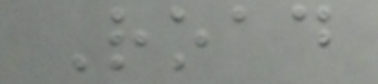Road
